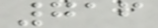716
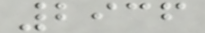2936
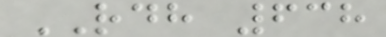RDH 638
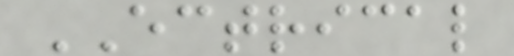ECTRICAL
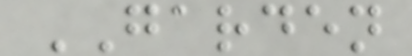GARDEN
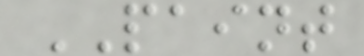PAINT
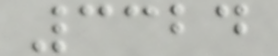3324
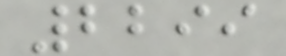2299
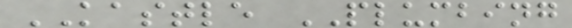KASTLE PLUMBING
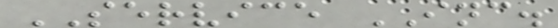SERVICE INC.
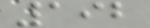192
